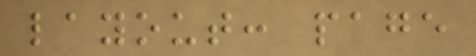layout: page
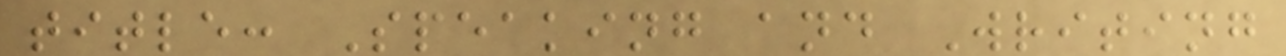title: Speaking and Writing
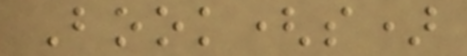Book(s)
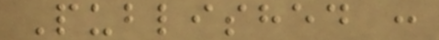Published :
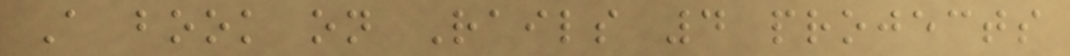A book on Rails 4 projects
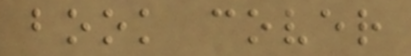book cover
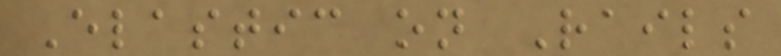Elastic on Rails
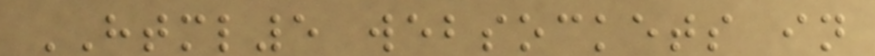HTML5 websockets in
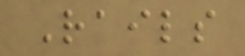Rails
